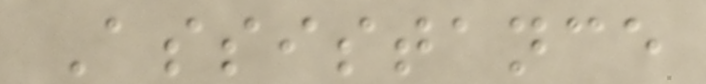Assistance
